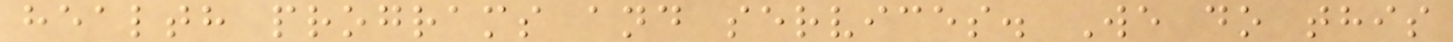health programs and services. We do this
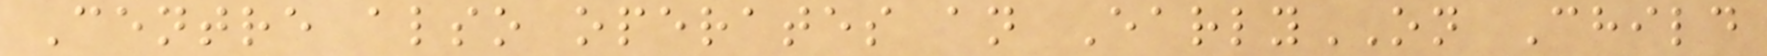Centre also operates an EarlyON Child
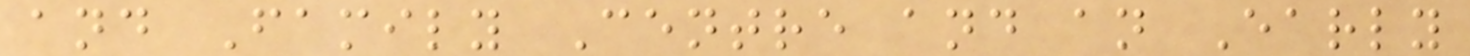and Family Centre and an Early
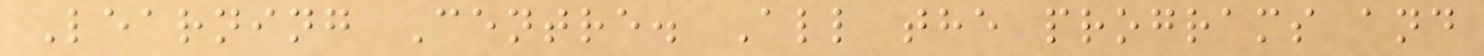Learning Centre. All the programs and
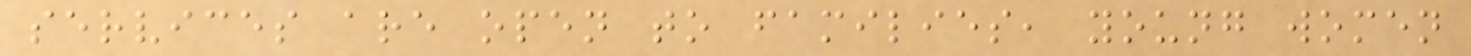services are open to families, young women
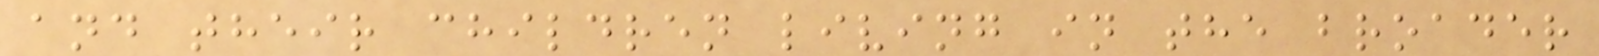and their children living in the broader
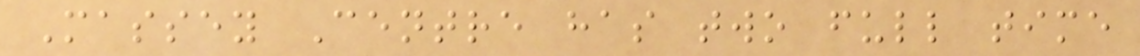Massey Centre has two full time
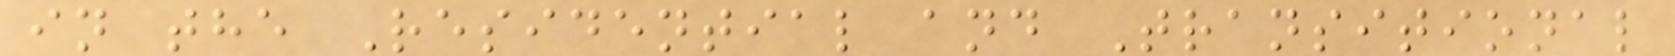in the Residential and Transitional
